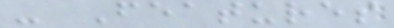- Features
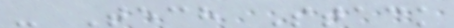- Tech Stack
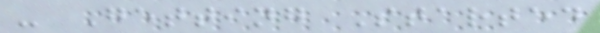- Getting Started
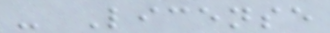- License
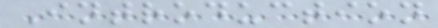Introduction
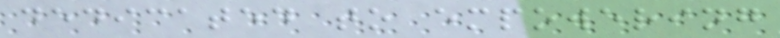dedicated to empowering
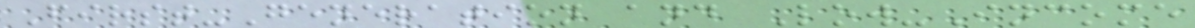First-Generation and Low-Income
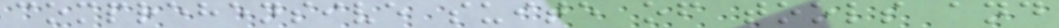comprehensive suite of tools and
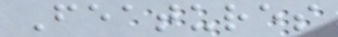Features
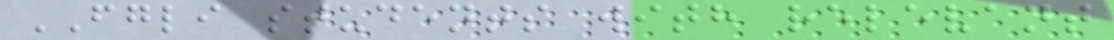FGLI students with relevant
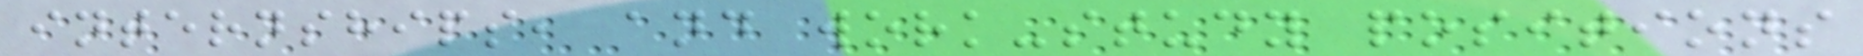internships, and work-study positions
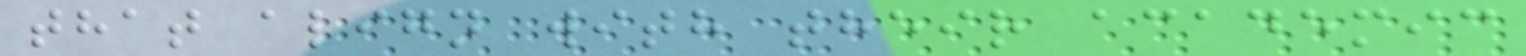that align with their academic
